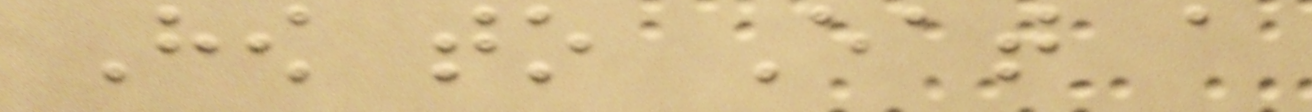How to Eat a
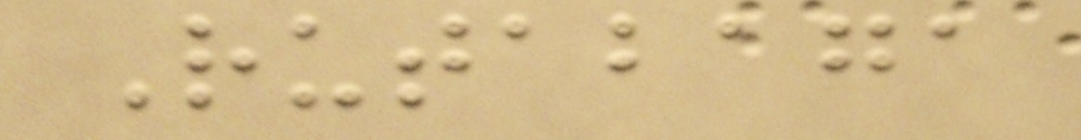Rutabaga
